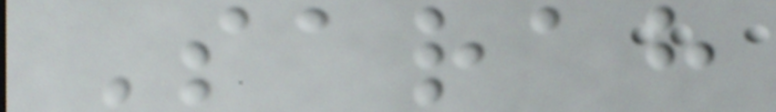Sarah
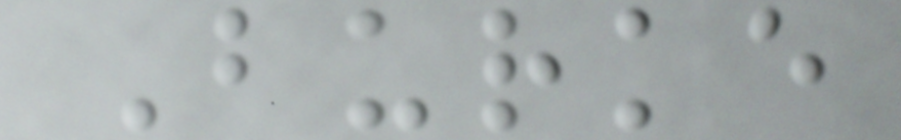Burke
